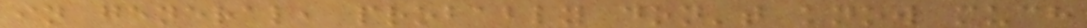in general, probably don't know much
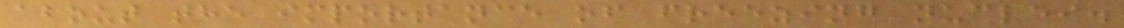about the importance of freezing nuclei.
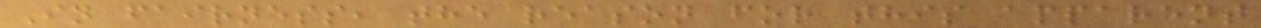In fairness, the reason for this apparent
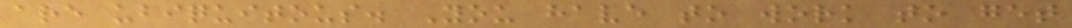are ubiquitous. You have to work to get
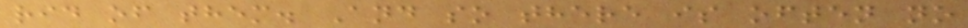rid of them. And so there is often no
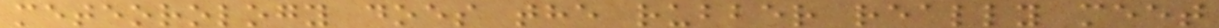meteorology does the rubber really meet
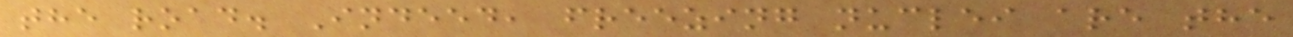the road. Indeed, freezing nuclei are the
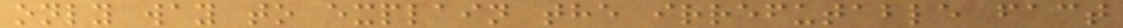only way to explain the irrefutable fact
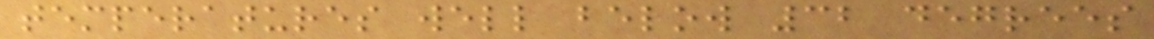temperatures well below 32 degrees
